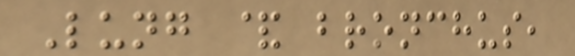Lung & bronchus,
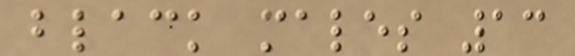black males 13
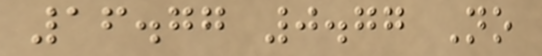16.77 0.77 No
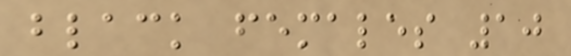black females 10
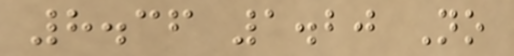8.36 1.20 No
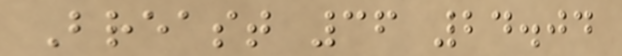Breast 36 24.04
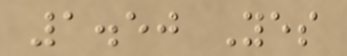1.50 Yes
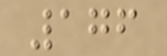176
